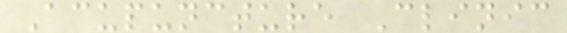Acupuncture Clinic
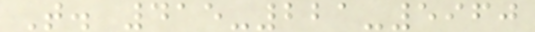T. 415-221-5960
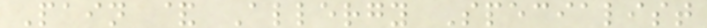Pain & Allergy Specialist
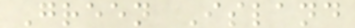Green Island
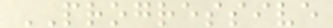PROGRESSIVE
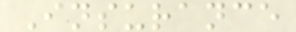Insurance
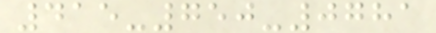415-750-0781
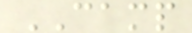CAMP
